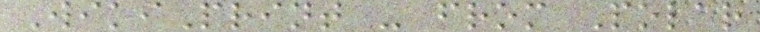WikiPrint - from Polar
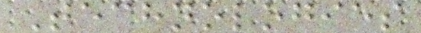Technologies
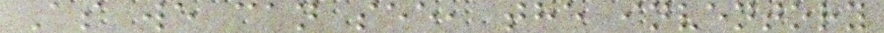As we can see, the inventory
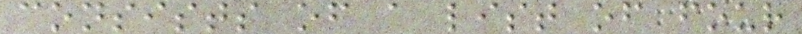consists of a list of four
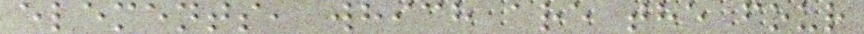elements, which are the four
